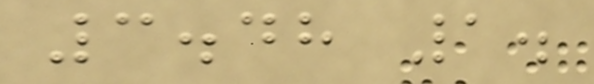3.48 1.
